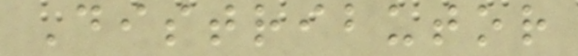Distributor
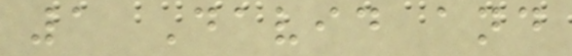1 David and
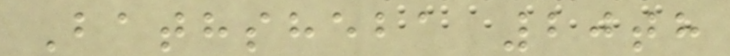Bathsheba 20th
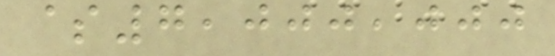$7,000,000
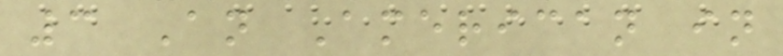3 An American in
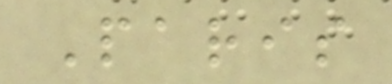Paris
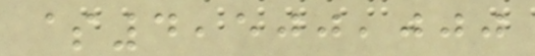$4,500,000
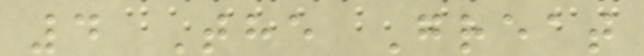4 The Great
